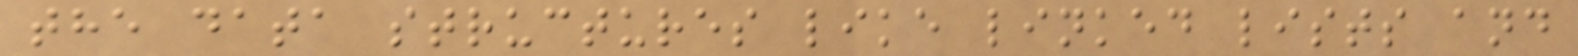the data structures like linked lists and
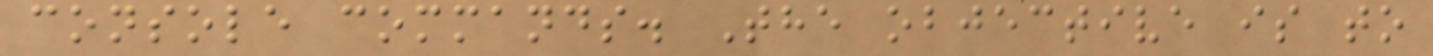console commands. The objective is to
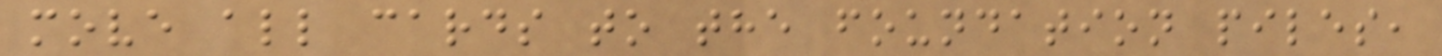move all cards to the foundation piles,
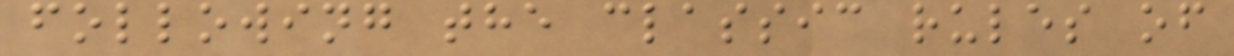following the classic rules of
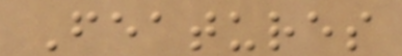Features
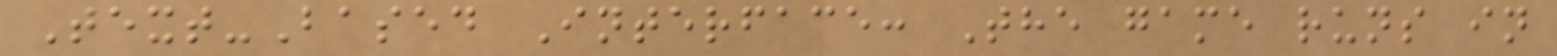Text-Based Interface: The game runs in
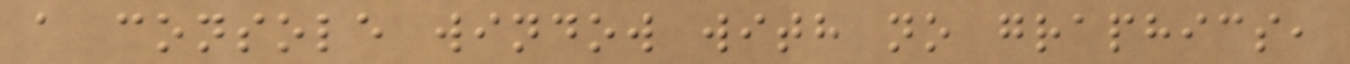a console window with no graphics,
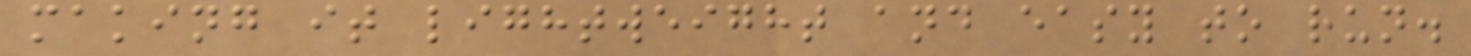making it lightweight and easy to run.
